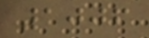1006
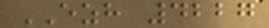EZH 4227
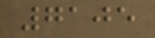7105
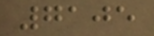7105
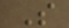S
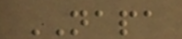NAPA
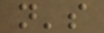n's
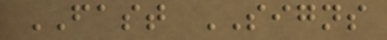FAST SIGNS
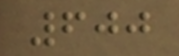600
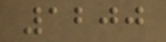1200
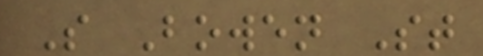S Bowen St
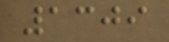1309
